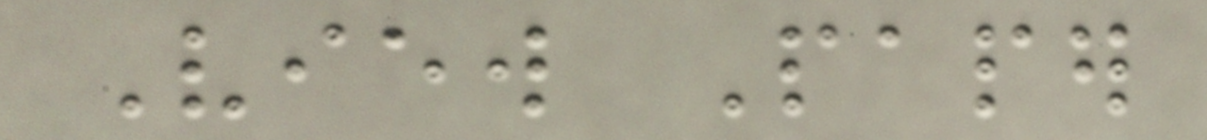View Paper
